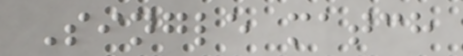Single match
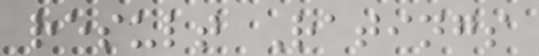result Ratings
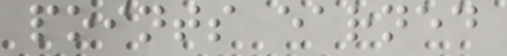points earned
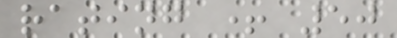rating + 50
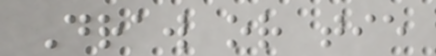Draw or tie
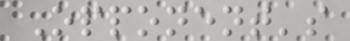Opponent's
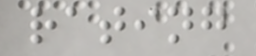rating
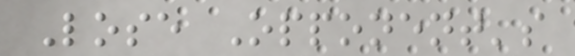Lose Opponent's
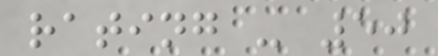rating - 50
